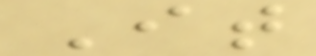It
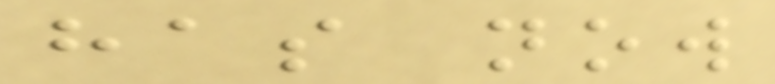has now
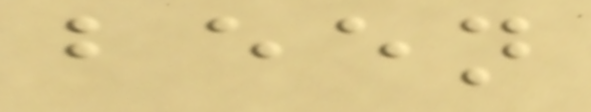been
